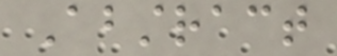Abstract
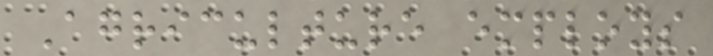Agriculture employs
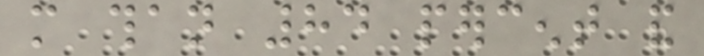more than 84 percent and
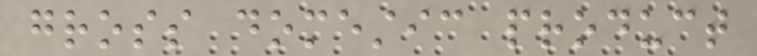gross domestic product
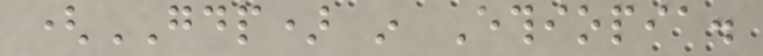(GDP) in Ethiopia.
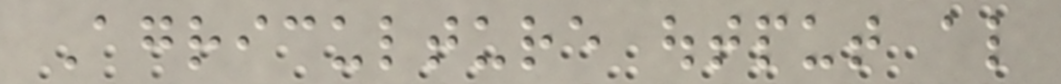Agriculture output also
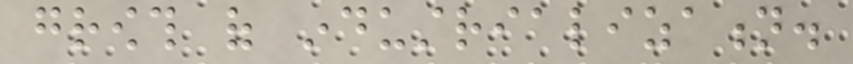growth of industrialization.
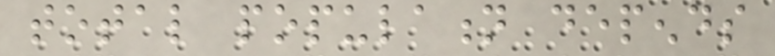total population depends
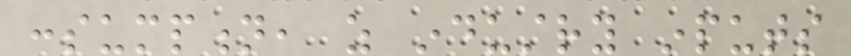consumption, as industry inputs
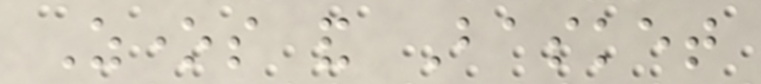Zones and Basket
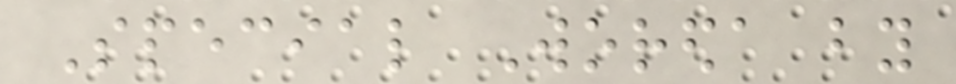Special Woreda by
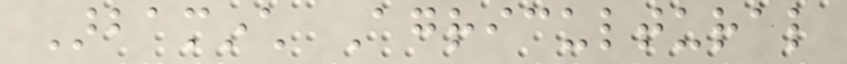Arbaminch Agricultural
